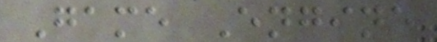Game Engine
